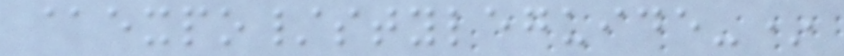@expo/styleguide-*
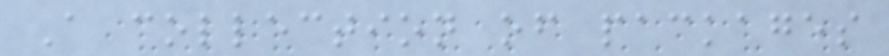A collection of packages
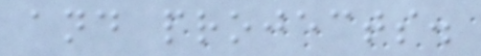and projects.
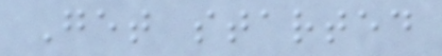Get started
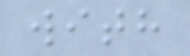with
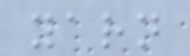yarn
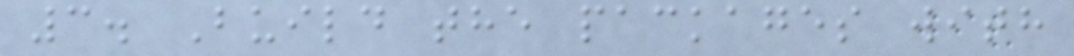3. Build the packages with
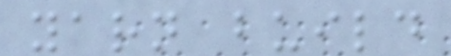yarn build
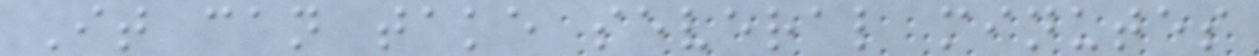It can take several minutes
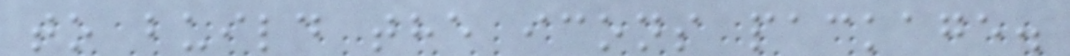to build the icons package.
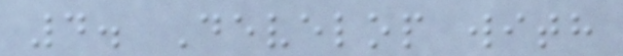4. Develop with
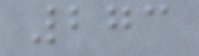273
